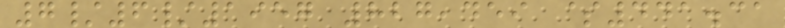7/6/1957 827,459 $441.31
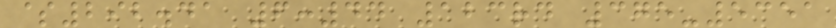$292.41 6:44 123rd 375-5351
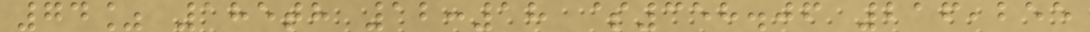74% 185th 12:18 $358.06 216,255
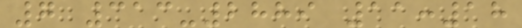7 313-2889 11:18
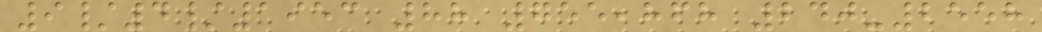9/4/1953 88 755,868 240-2558
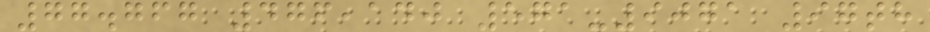77.767 476,140 571-9071 97th
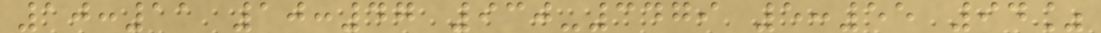10:11 10:47 930-3479 5:55 94%
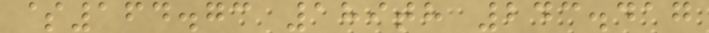$164.73 189th 243.417
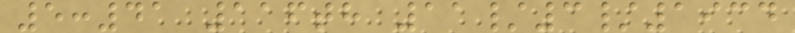5:41 116th 11/3/1934
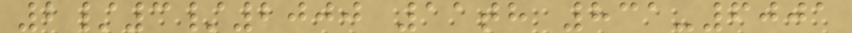2/3/2000 11th 831-6001
